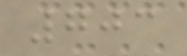703
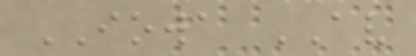IOWA AV
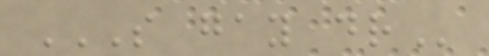S GAY DR
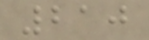210
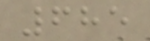685
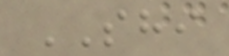SHI
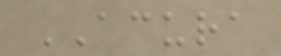ACURA
